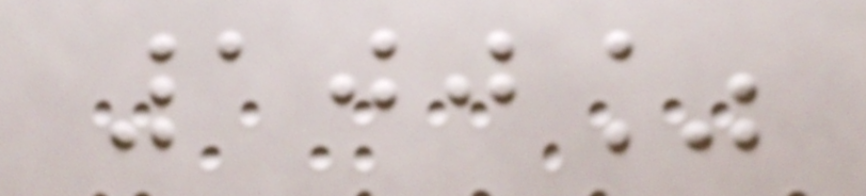100%
